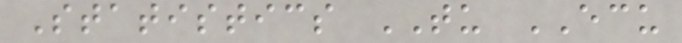Statistics TU ECU
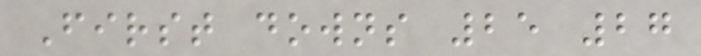First downs 25 27
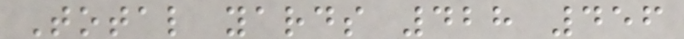Total yards 428 456
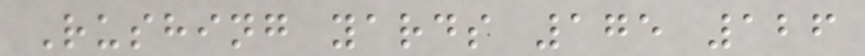Rushing yards 175 126
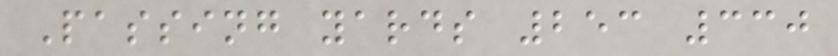Passing yards 253 330
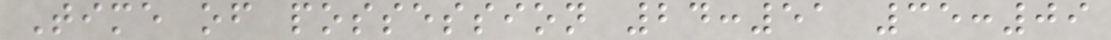Time of possession 24:51 35:09
